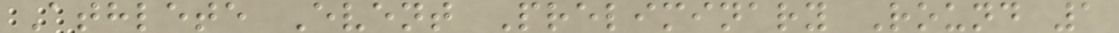Athlete Event Preliminary Round 1
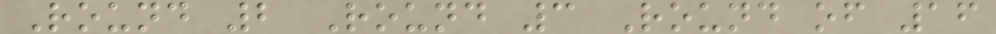Round 2 Round 3 Round of 16
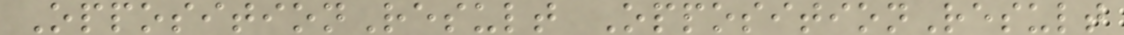OppositionResult OppositionResult
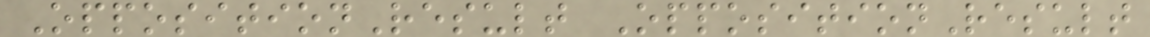OppositionResult OppositionResult
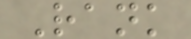Rank
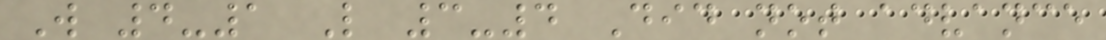W 4-1 L 3-4 Did not advance
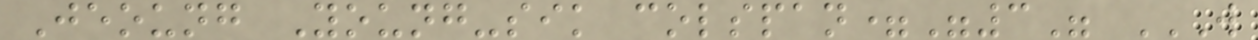Jeoung Young-sik colspan="3" W
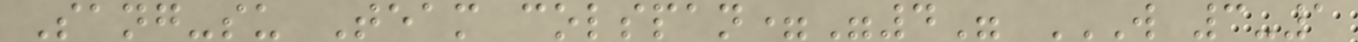Sang-su Team colspan="4" W 3-1
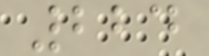224
